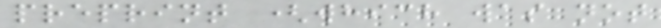preprint (which was not
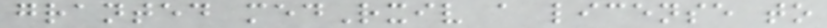granted medRxiv a license to
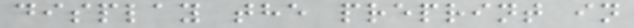display the preprint in
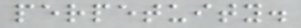perpetuity.
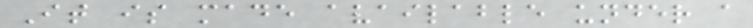It is made available under a
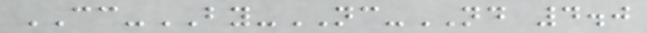CC-BY-NC-ND 4.0
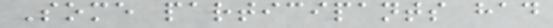Some participants had
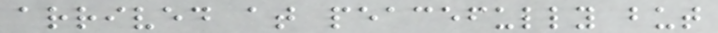arrived at peacefully but
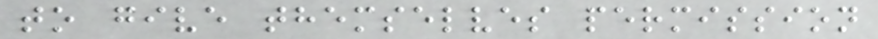to give themselves permission
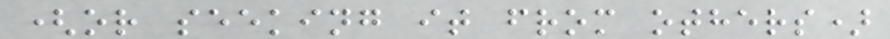(or seeking it from others)
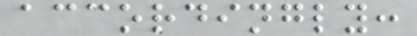accordingly:
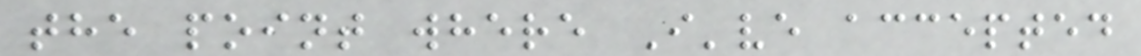the point where I've accepted
